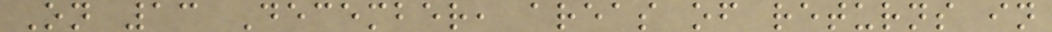On 13 December, areas of returns in
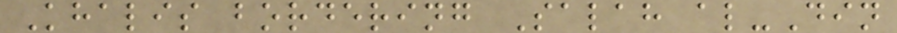Khalis bordering Salah al-Din
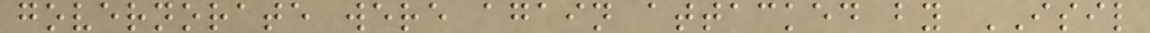governorate were again attacked by ISIL
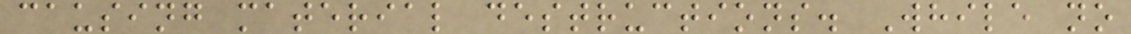causing material destructions. While no
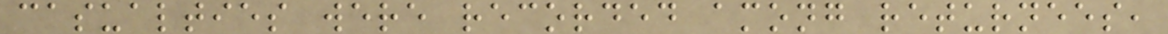casualties were recorded among returnees,
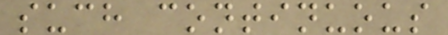such continuous
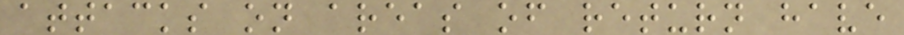attacks on areas of return have
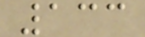133
